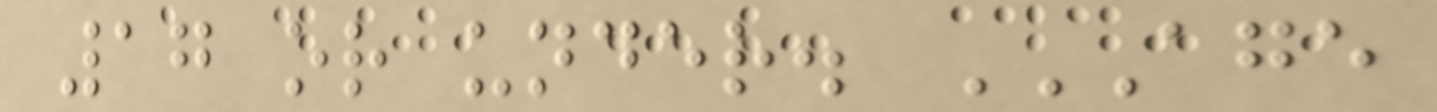17 or under. AGE
